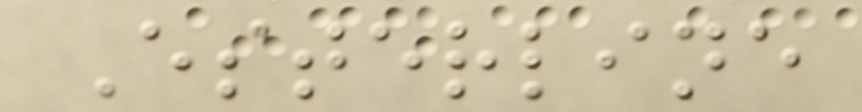Esterline
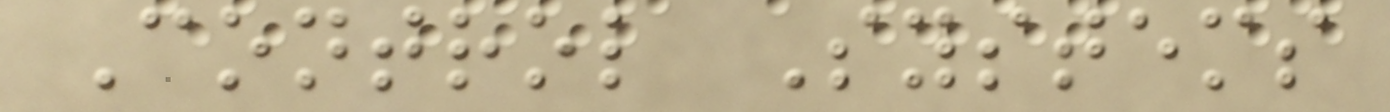Control Systems
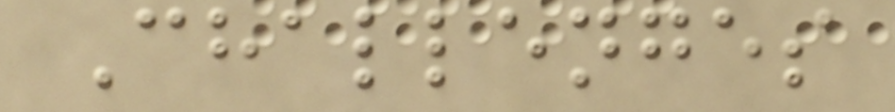Challenges
